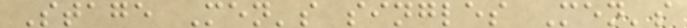Stage Men's singles Men's
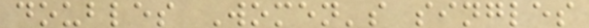doubles Women's singles
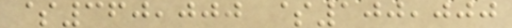$360,000 $100,000
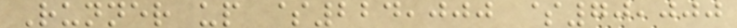Runner up $224,000 $70,000
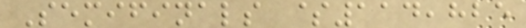Semifinals $114,825
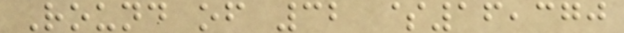Round of 32 $16,370
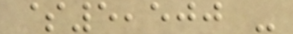$5,500 -
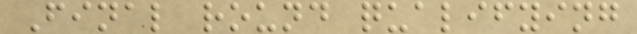Final round qualifying
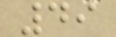49
